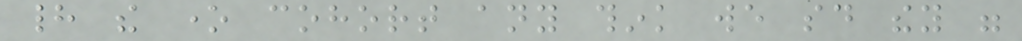had the one cohort any think we said they were
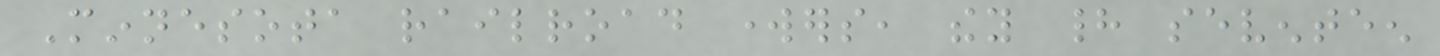Minnesota railroad workers, they had seventeen
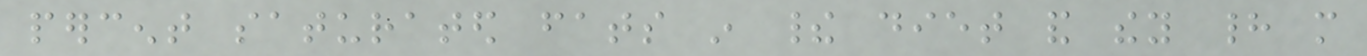percent saturated fats in their diet and they had more
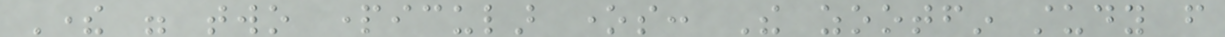There were two particular ones: The zootfin study from
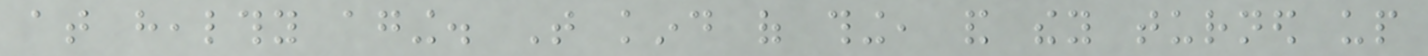at healthy aging. That kind of thing, and they turned up
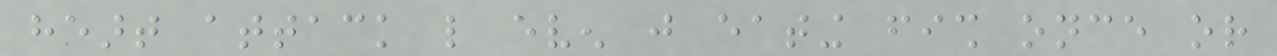heart attack like even just eating fish once or
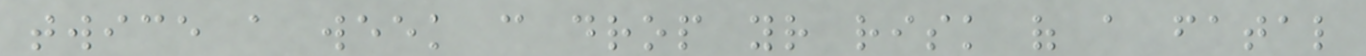twice a week can drop your risk of a fatal
